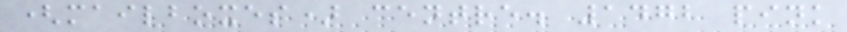(mailboxes) centre. 1472 pink
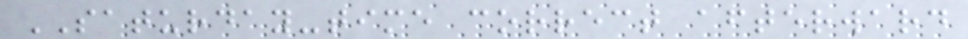SATURDAY-time correct afterward
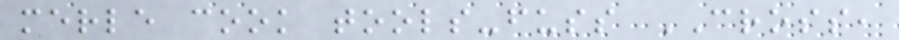merle cook tools-fuss CROSS,
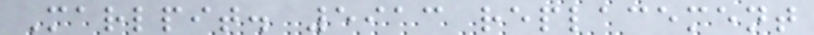Marlpit. 5913 replacement
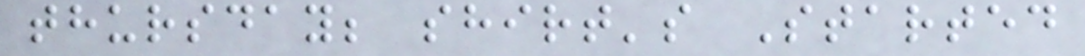thursday; shirt's Started
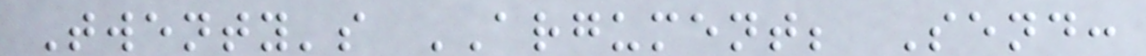Twenty's ARGUMENT; Send:
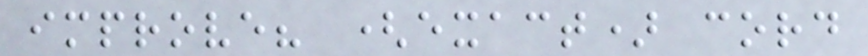improve? (exact) cord
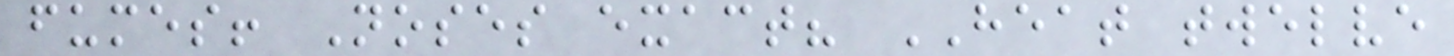fumes! Noses exact? HEAT twelve
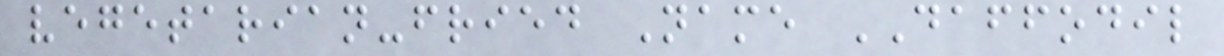vegetarian-fried Name DAFFODIL
